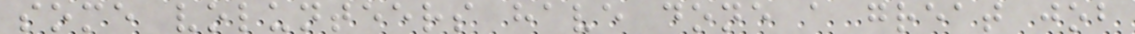some volunteers have done a great job
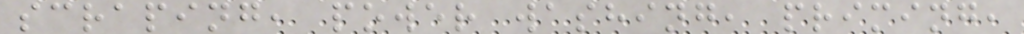scraping, power washing, priming,
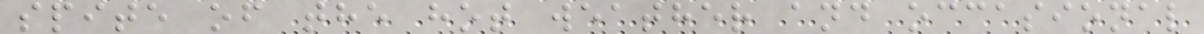spite of the hot weather and occasional
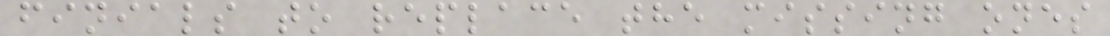finials to replace the missing ones
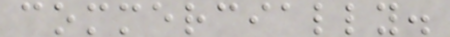commercially.
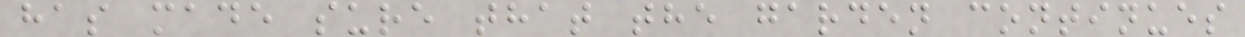has made sure that the garden continues
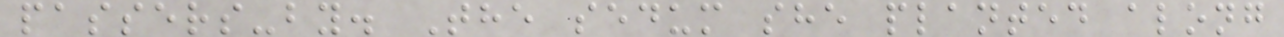passers-by. The sedum she planted along
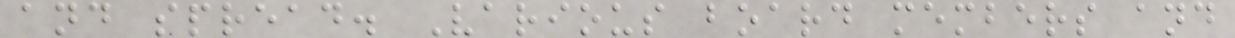and spread. Various board members and
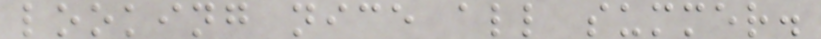looking nice all summer.
